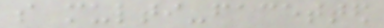so multi-facetted
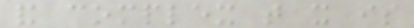and complex that it is
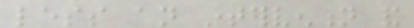less an intervention and
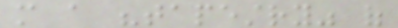more a "tapestry" of
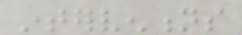interventions
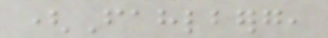(Fahlberg,
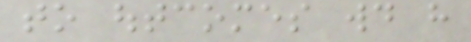to outcomes would have
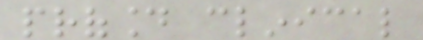profound clinical
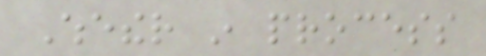Whether in process
